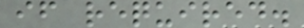if required.
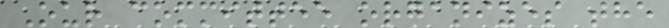Our committee organizes the
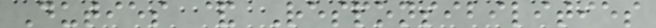Duties & Responsibilities
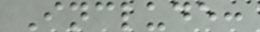Include:
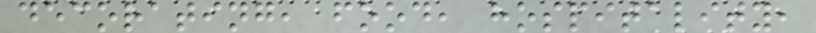decorating, food, hospitality,
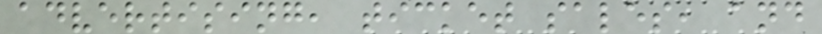advertising, ticket sales, and
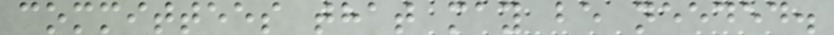committees that may be needed.
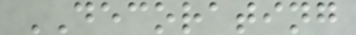DECORATING
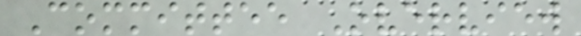Committee Overview
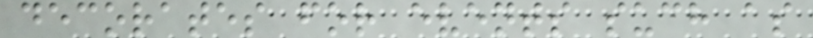decorates for events such as
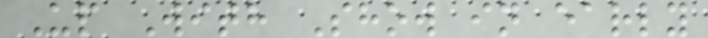Up With Show in early
